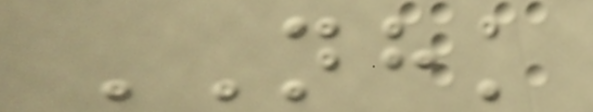NHK
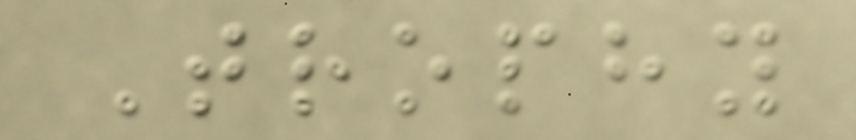Trophy
